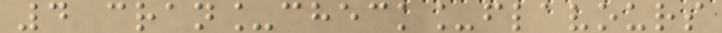4 cran_check_flavours
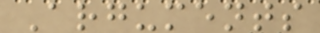Arguments
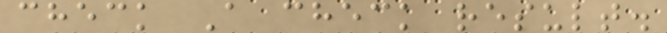check A check result.
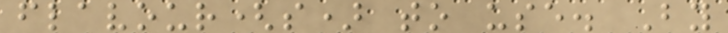flavour(s) to use. By
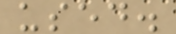used.
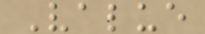Value
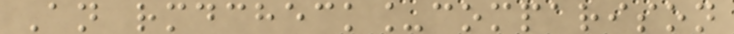An rmdcheck_comparison
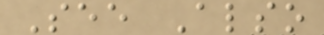See Also
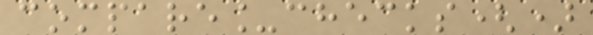compare_checks()
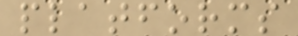platforms
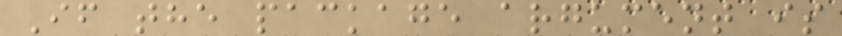If the package argument is
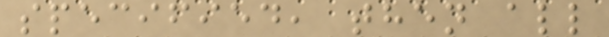specified, then all
